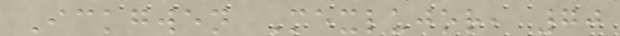Ickgwen Mexlujor, 70
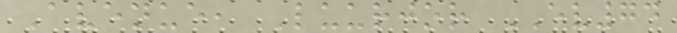Avenue, Luurjor EV74
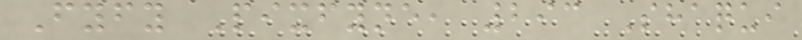Fyfy Pixfyne, 293 Shaqui
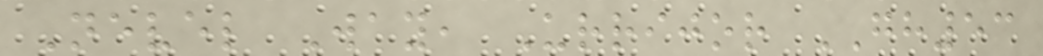Nevel Way, Urrijor GH53
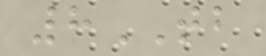8TB
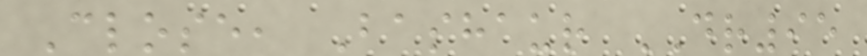Close, Bashaur DR95
